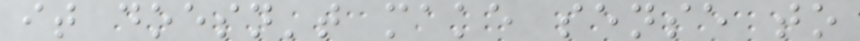it doesn't make sense to
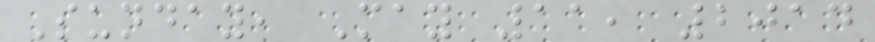Sunday, May 11, 2014
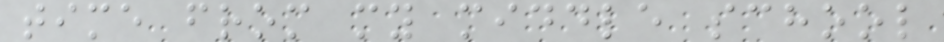time from my middle school
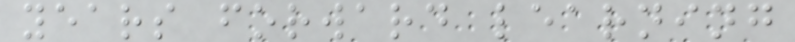years forward learning
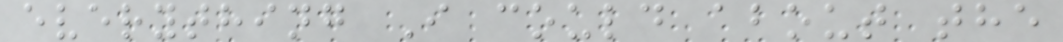everything I could about the
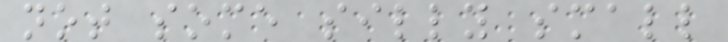not some silly small
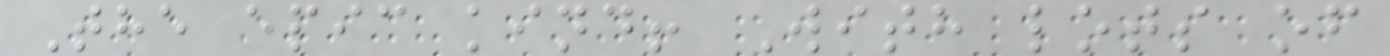The epic kind! With lots of
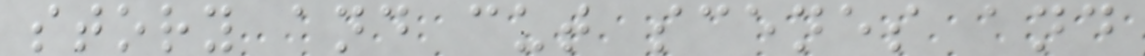story and cut scenes and
